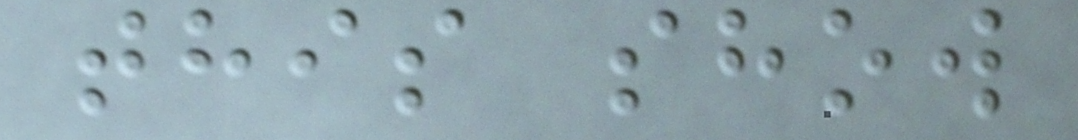this show
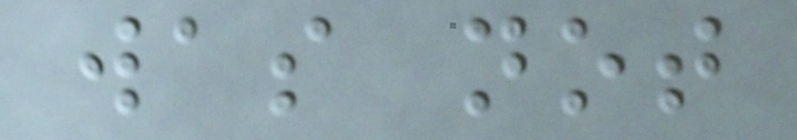was not
